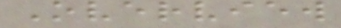Overview
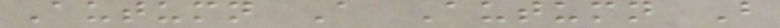Autumn A Autumn B
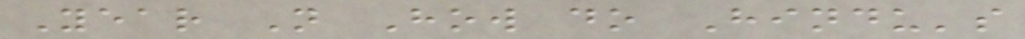Year N How do Hindu's
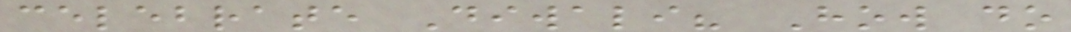celebrate Diwali? How do
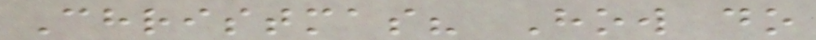Christmas? How do
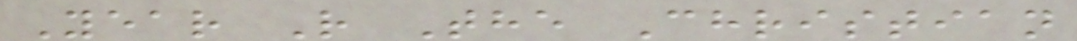Year R The Christian
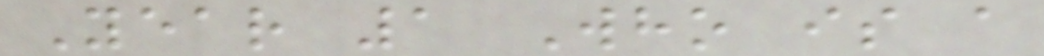Year 1 Who is a
